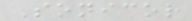Sonicor
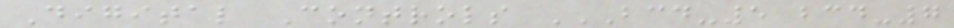Digital Controls BCD-5 BCD-7
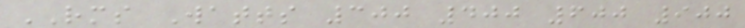RMS Watts 300 400 600 900
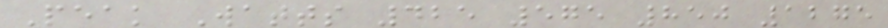Peak Watts 425 575 850 1275
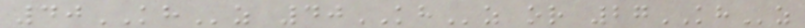40KHz 40KHz or 27KHz
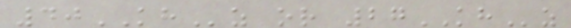40KHz or 27KHz
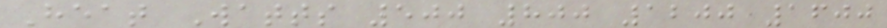Heat Watts 500 800 1200 1600
